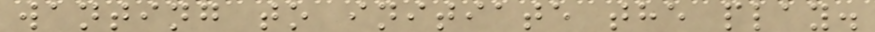wanting to initiate the play.
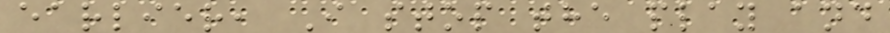earlier, I stop the play and
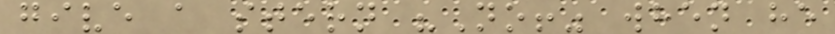give a stern "No!" when he
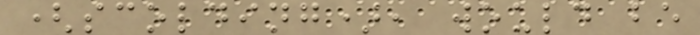(scolding), would be
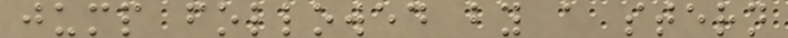jump followed by a stern
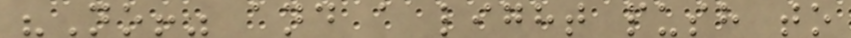"No!" and a light push to
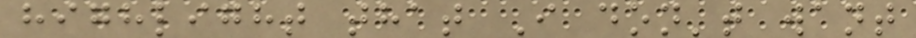highlight that I don't want
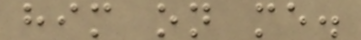him on me.
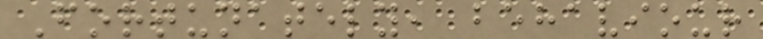Fortunately, behaviour
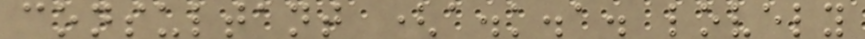consultant (a.k.a. lovely
